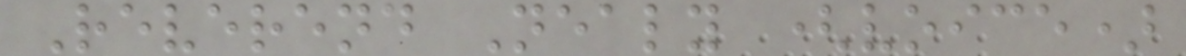Reverend Nealy (voice)
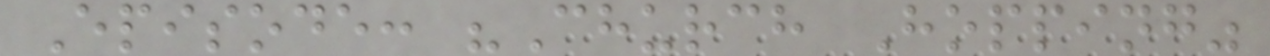Episode: "Church Hopping"
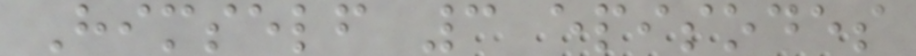Himself 3 episodes
